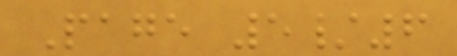Page 5/6
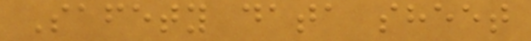Safety data sheet
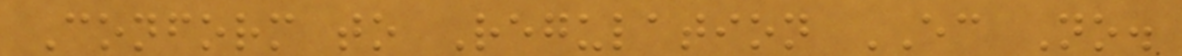Conform to Regulation EC No.
